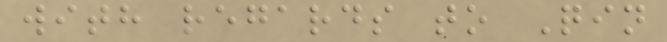with regards to Qin
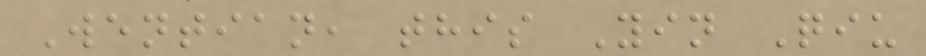Wentian, this Yin Qiu
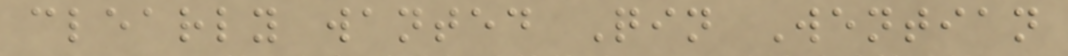clearly wanted Qin Wentian
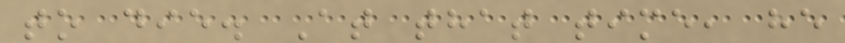to die. At that time, he
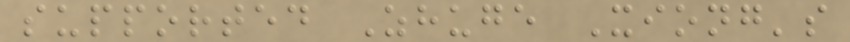supported Zhuge Xiong's
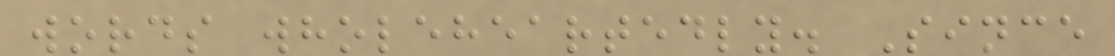words wholeheartedly. Since
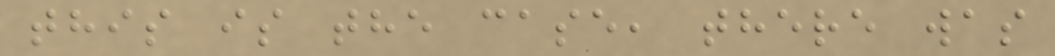this is the case, there was
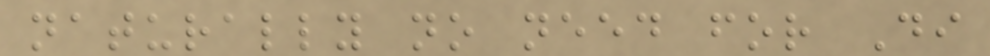naturally no need for Di
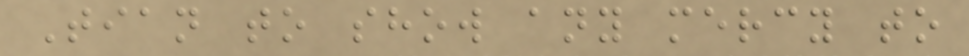Tian to show any mercy to
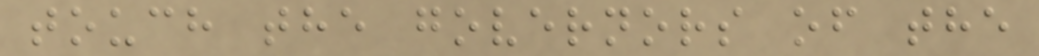touch the governors of the
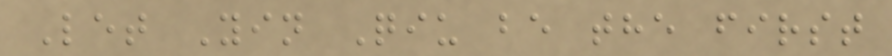Let Yin Qiu be the first
